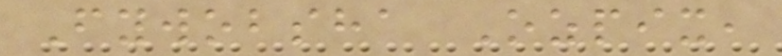Fywobsha Ozpix,
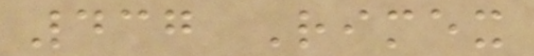437 Rimex
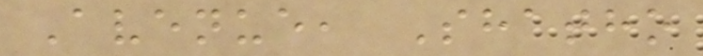Avenue, Shatho
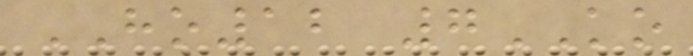HO12 7KO
